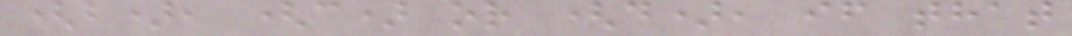(b), (c) or (d), if that
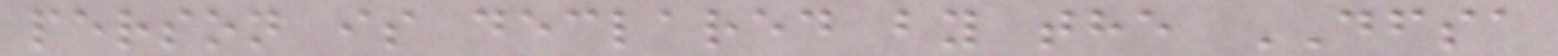person is declared by the DFSA
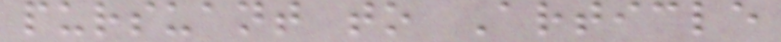pursuant to Article
